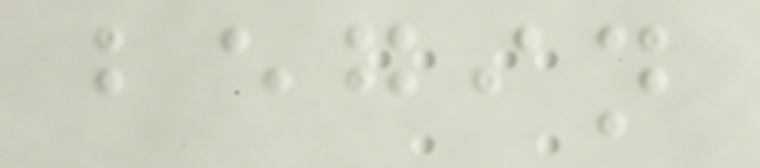begin
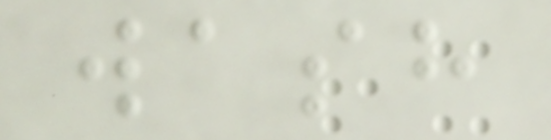wash
